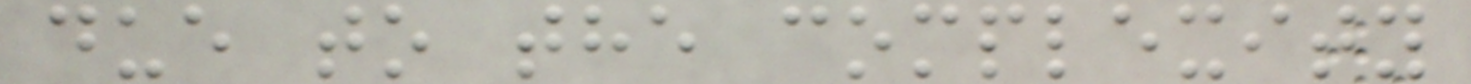due to the complexity
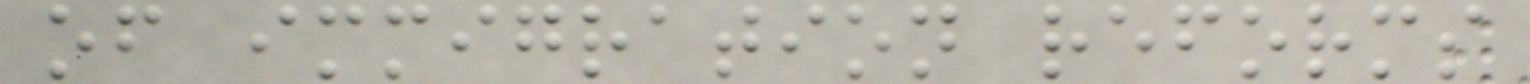of immigration reforms
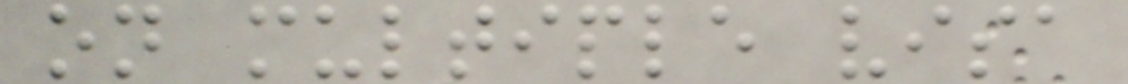on multiple visa
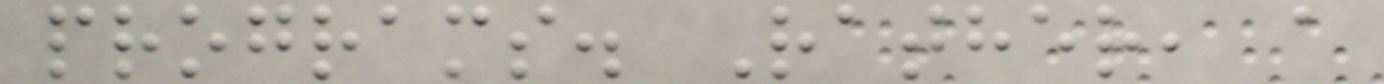programs. Rather, a
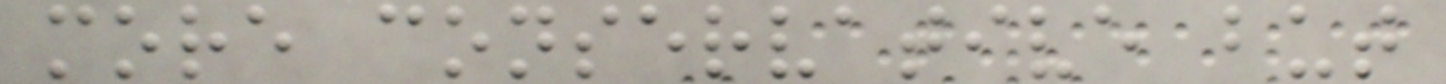more conservative but
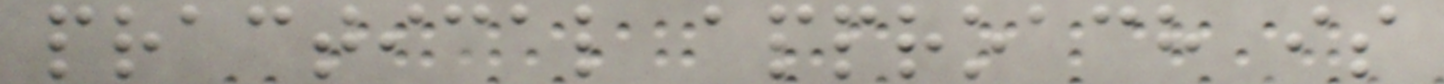practical approach is
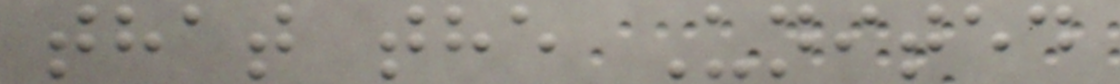that the United
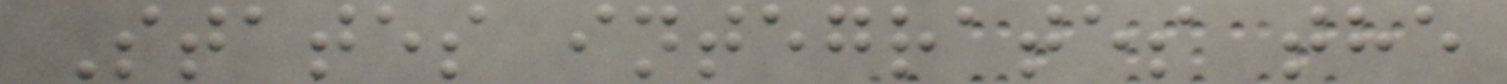States integrates the
